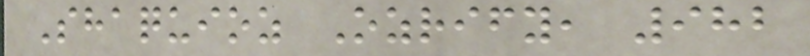Shaquioz Ozrify, 982
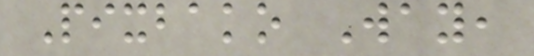Pixbako Way,
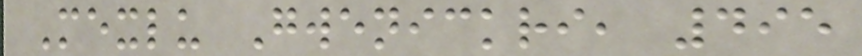Mexlu Gwenickri, 495
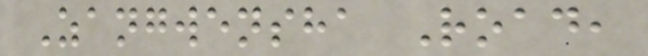Zangwensha Road,
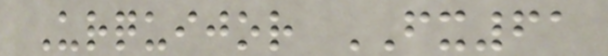Urquijor FX61
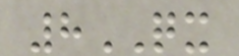8QX
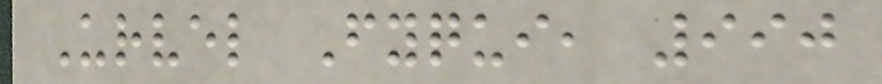Urvel Fyqui, 990
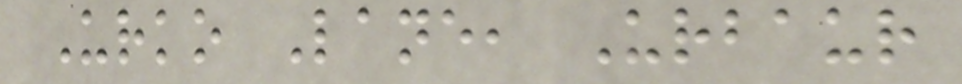Urko Lane, Urbaur
